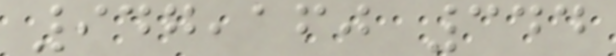947,160 344
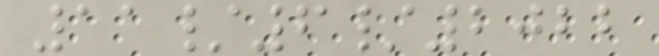11/6/2022
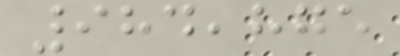984,875
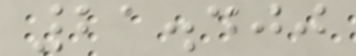21.400
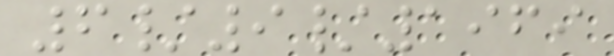6/9/1969
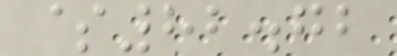$82.72
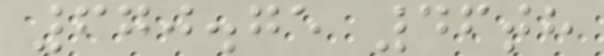670.75 46th
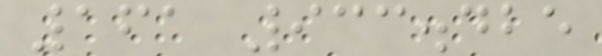161 933.425
